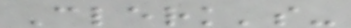Clerk's-
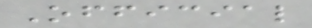Official
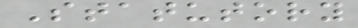Statutory
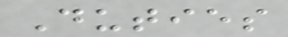Duties
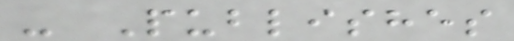- Publishes
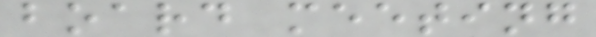board meeting
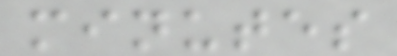minutes
